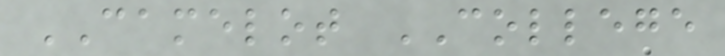CAMELOT COLLEGE
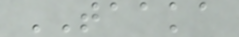TAAKA
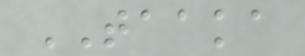TAAKA
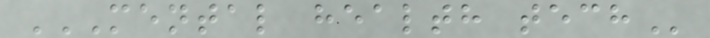MENTAL HEALTH TECH
